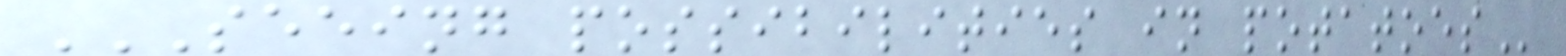SEEING POSSIBILITIES IN POTATOES
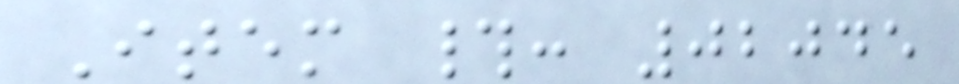Item #: 02045
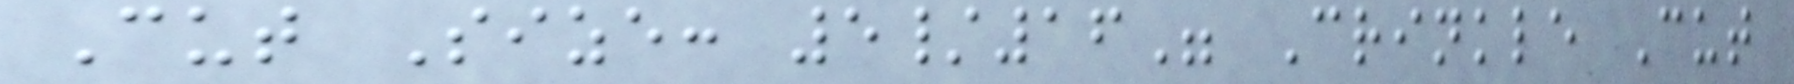Cut Size: 5/16" Crinkle Cut
